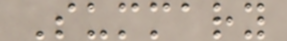Summary
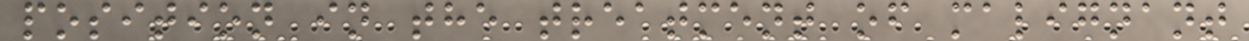position in the treatment of malignant
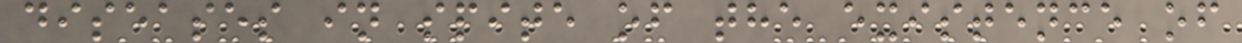diseases in spite of the existence of
